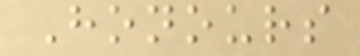Honours
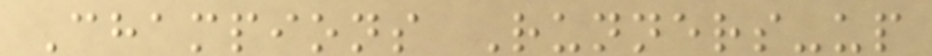Champions Runners-up
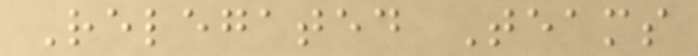Relegated Teams
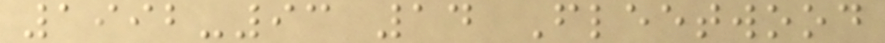1992-93 14 Fleetwood
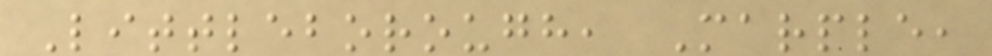Littleborough, Marple,
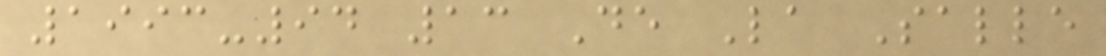1993-94 13 De La Salle
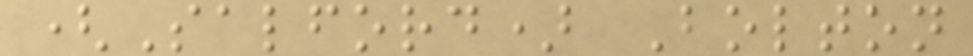(Salford) Bolton
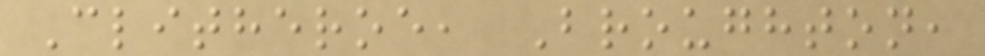Clitheroe, Broughton,
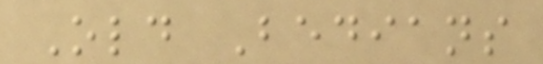Old Bedians
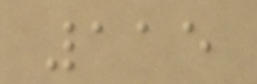115
